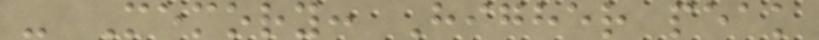- Memory: Higher peak
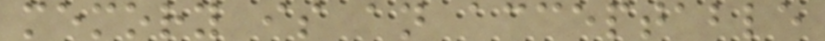memory is an acceptable
